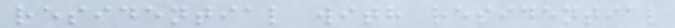residential with residential
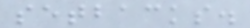setbacks.
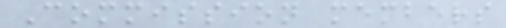Commission members
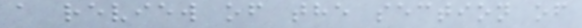a review of the section of
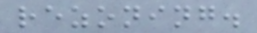rezoning.
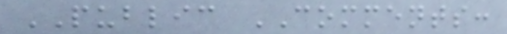PUBLIC COMMENTS:
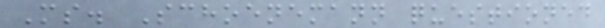Ms. Schoenemann questioned
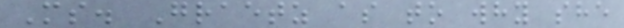Ms. Graetz as to why she
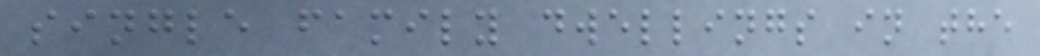single family dwellings in the
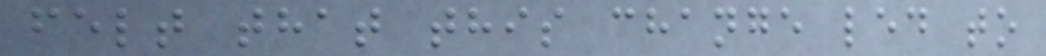felt that this change led to
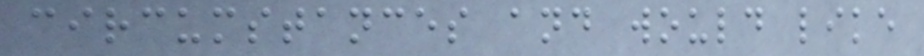circumstances and would like
